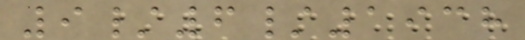9/6/1938
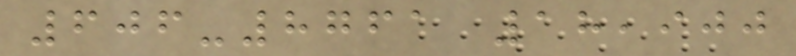606-8761 18,900
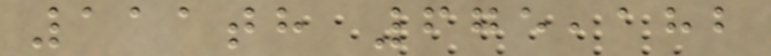111th 675,182
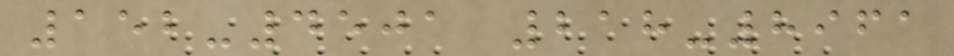152-4501 218-8961
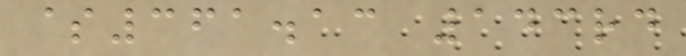$361.13 143rd
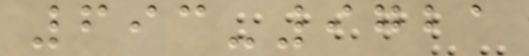693-9721
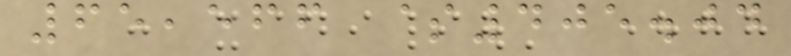65,566 $405.04
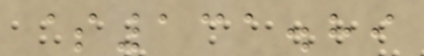$131.89
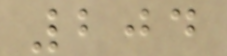204
